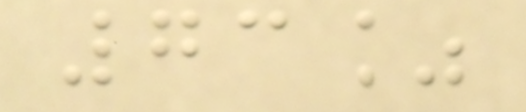73%
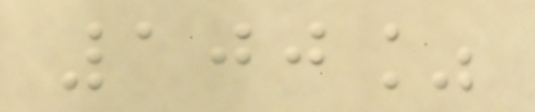100%
